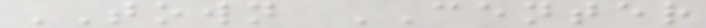TOWN CENTER
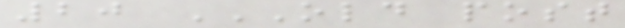20 OLD POST
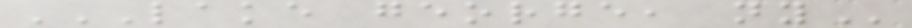LAKE GEORGE, NY
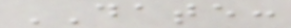DATE:
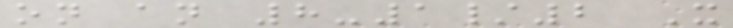on an 8-1/2 X
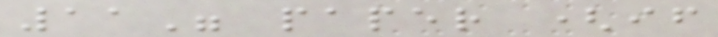11" paper (if
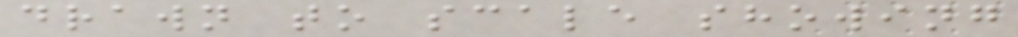drawn to scale showing
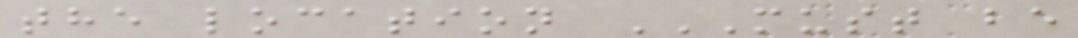the location MUST BE
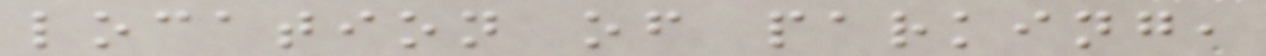location of parking,
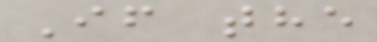If the
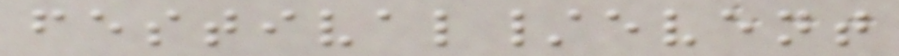festival/event
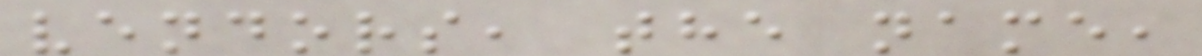vendors, the name,
